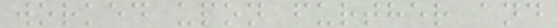worked upon further and
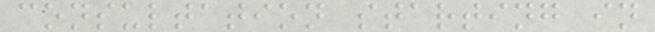consultation starting in
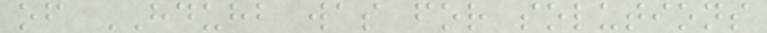of HDUHB was for solutions
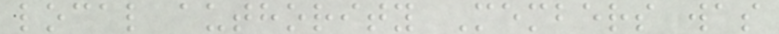local authority Members was
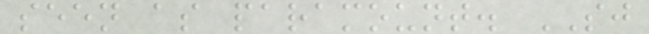seen as paramount. SJ
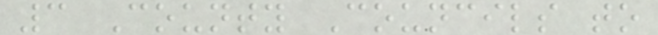3 County Councils to
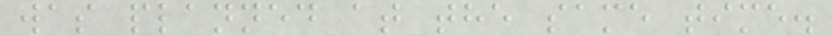was planned at the same time.
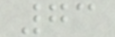73
